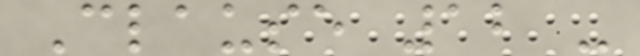Clause 12 -
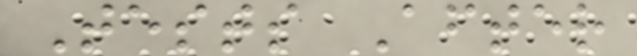Tests After
